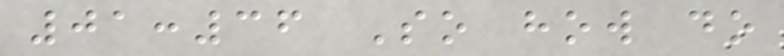01:36 So how do
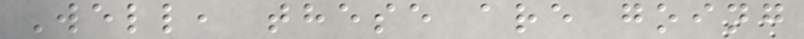Well, these are going
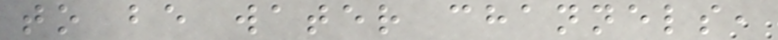to be water channels,
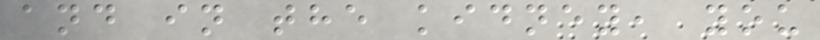and in the kidney, you
